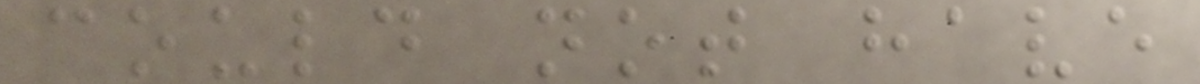could not have
